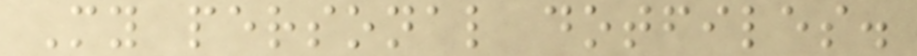My personal dotfiles.
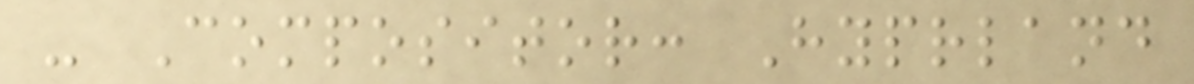- Compositor: Hyprland
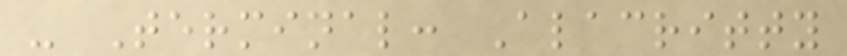- Terminal: Alacritty
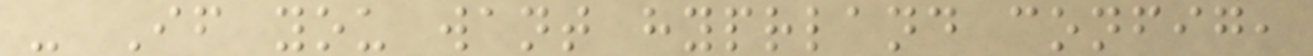- If you want hyprland config,
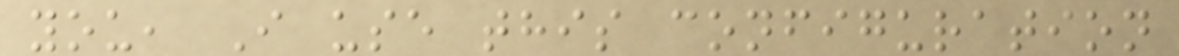you, I use this configuration
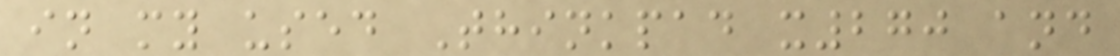in my used Thinkpad x270 and
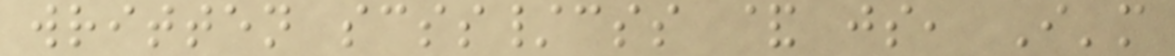written scss/css & js, I'm
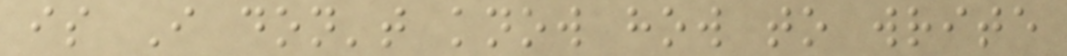is I don't know how to write
